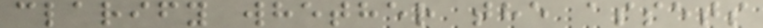clarify whether the assets
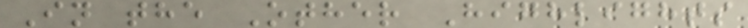In the Other Highlights
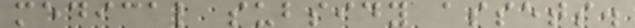medical subsidy assets.
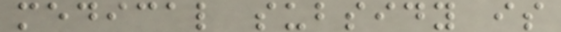medical subsidy is
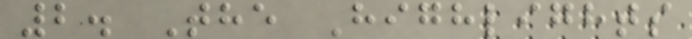2. The Highlights
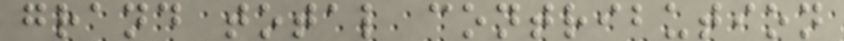grand total contribution
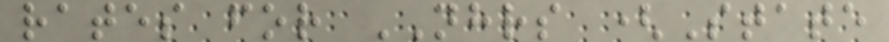rates for NHRS (State
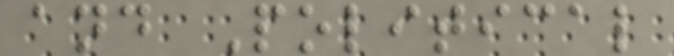and Political
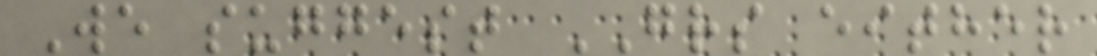We suggest GRS either
